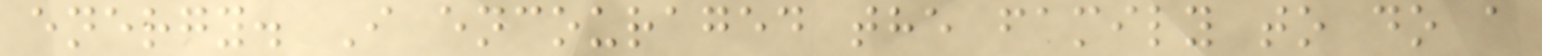energy. I encouraged the family to do a
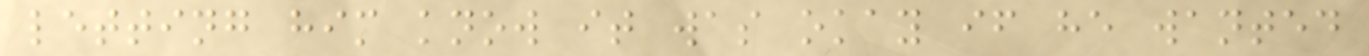letting him know it was okay if he wanted
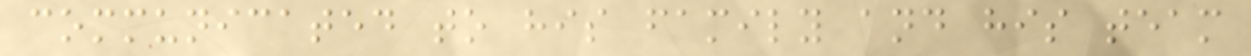communicated to his family and his team
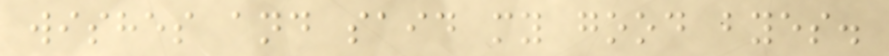wishes and said my good byes.
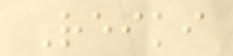Reiki
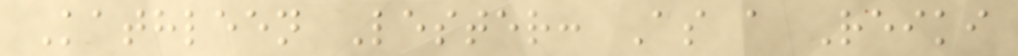Kathleen Lester: As a Reiki
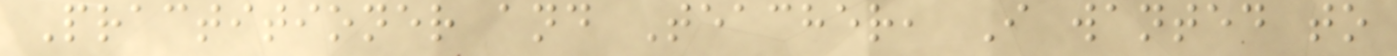Practitioner and Teacher, I wanted to
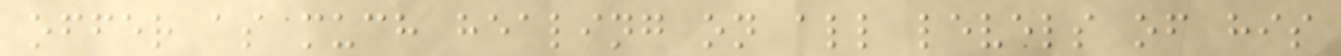offer as much healing on all levels of his
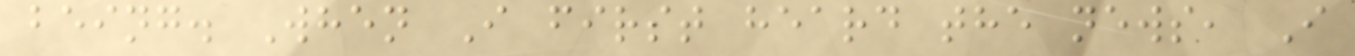being. When I first heard the news, I
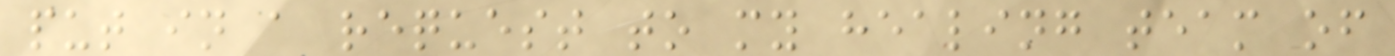put in a request to my healing team of
